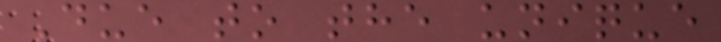Due to the unique
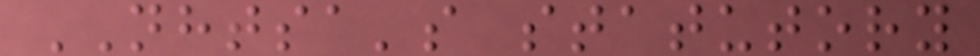NHTSA's statutory
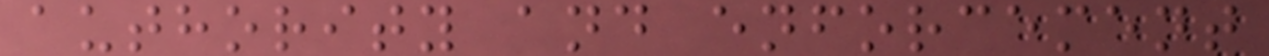authority and enforcement
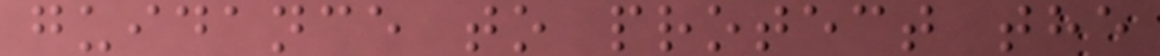guidance to protect the
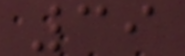39
